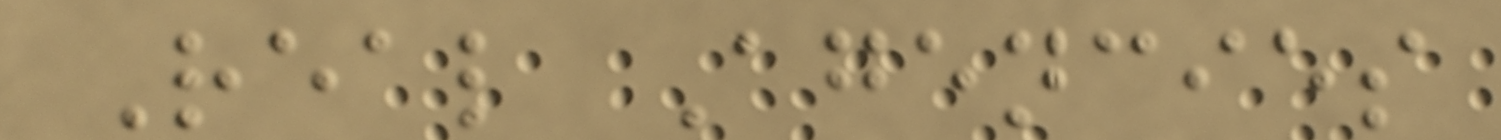Real Agencies
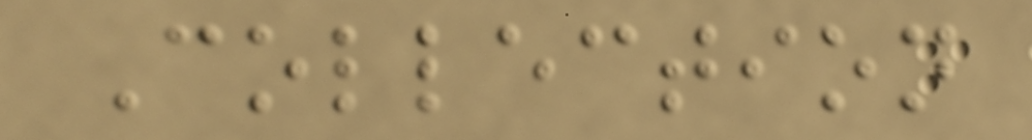Collection
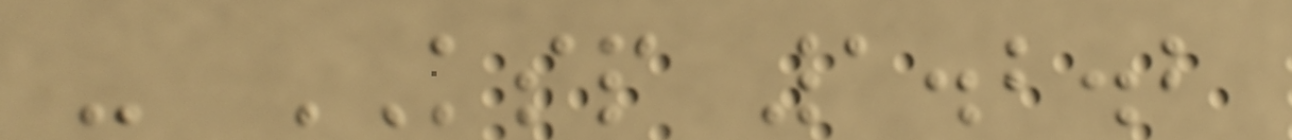- KSP 1.2.2
